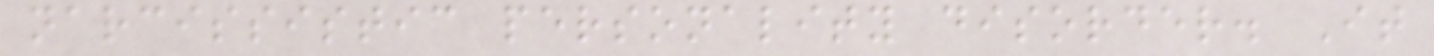narcissistic personality disorder. It
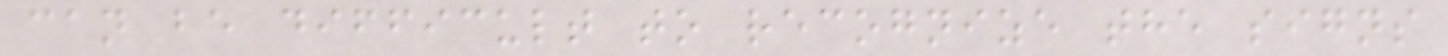can be difficult to recognize the signs
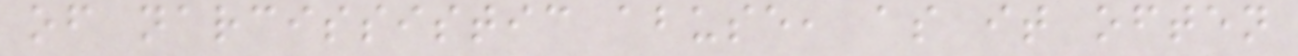of narcissistic abuse, as it often
